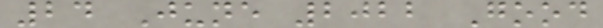24 June 2022 Good
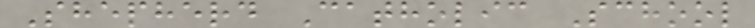Shepherd Catholic School
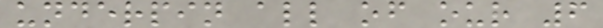underpin all of our 6
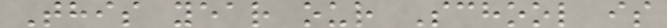This year our School is
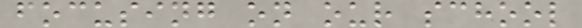focusing on our school
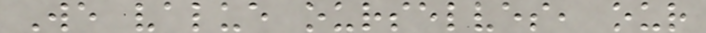We value ourselves, our
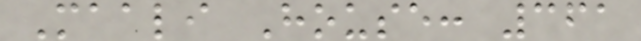Maali House: 361
